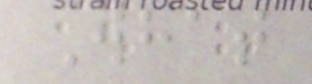What
